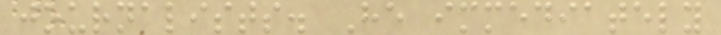journalists. He immediately
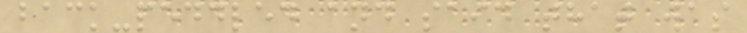back-peddled and said that was
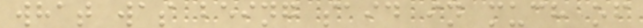what was being said in much of
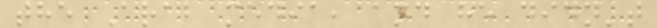the Arab media, and he didn't
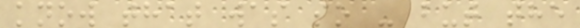know that was so - but the
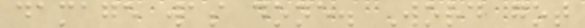damage was done. Word got
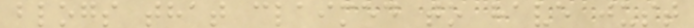blogs that claimed to have just
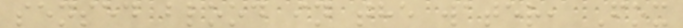sensed blood in the water, Fox
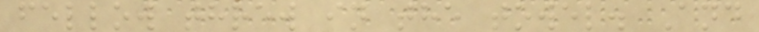fellow threw in the towel. And
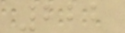222
